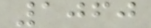1060
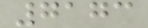7173
